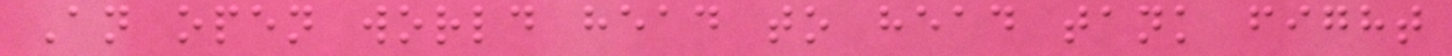An open world head to head tank fight
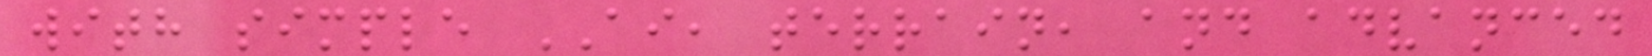with simple AI, terrain, and advanced
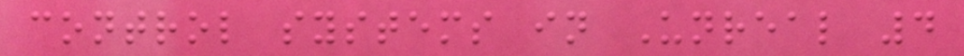control systems in Unreal 4
